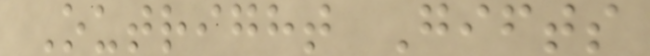Outright Gifts
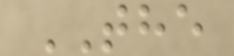THE
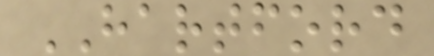HARTFORD
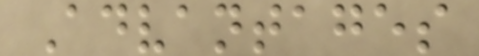Advantages
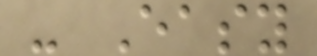- Easy
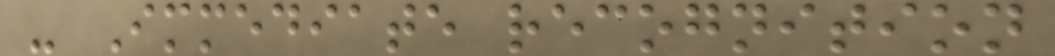- Immediate recognition
